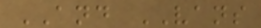AND VANS
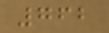762
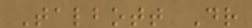Talbott Dr
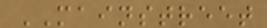MAINSTREET
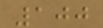100
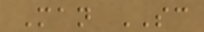Man SC
